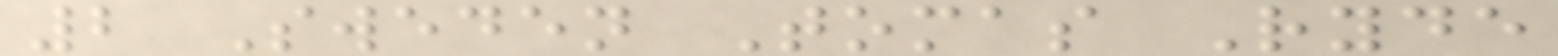2 Sweden Tomas Ryde
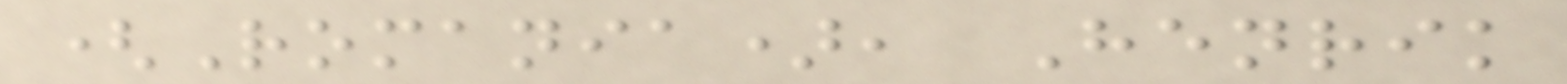(Romania), Henrik
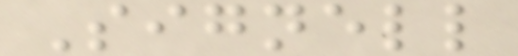Signell
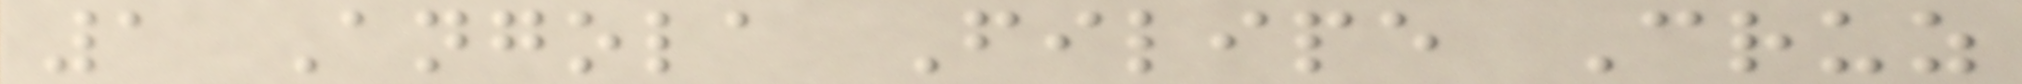1 Angola Filipe Cruz
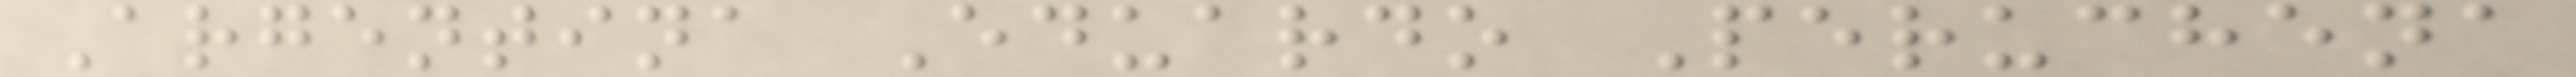Argentina Eduardo Peruchena
